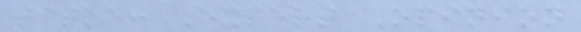title: Expert Opinion
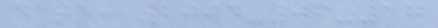date: 2004-06-17
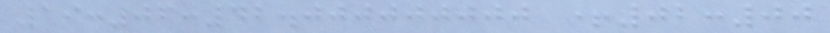19:06:42.000000000 +02:00
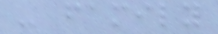- family
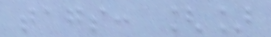tags: []
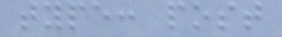type: post
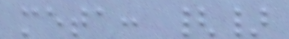meta: {}
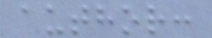author:
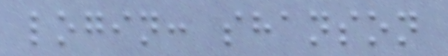login: shanson
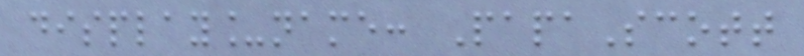display_name: PapaScott
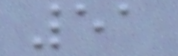51
